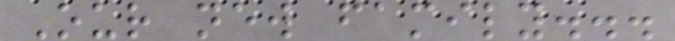Our new family...
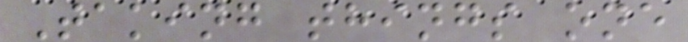Taking things one
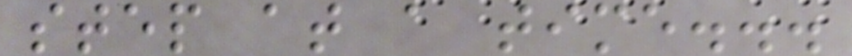step at a time...
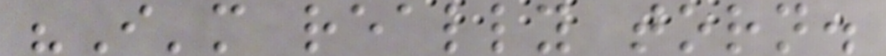"I'm really torn.
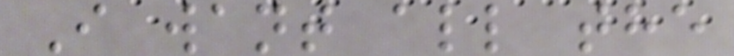I want all the
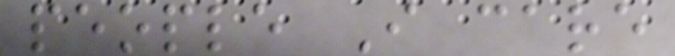people I care
